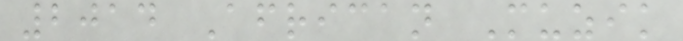2014 African Muzik
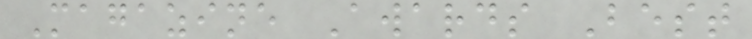Magazine Awards Best
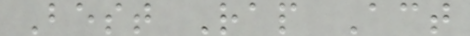Best Rap Act
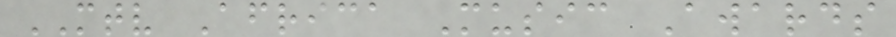MTV Africa Music Awards
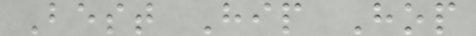Best Hip Hop
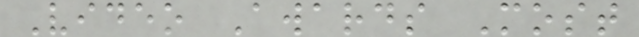Video Awards Most
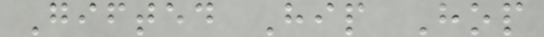Gifted Hip Hop
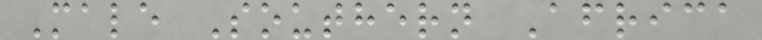Male Southern Africa
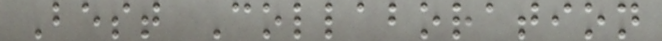Best Collaboration
